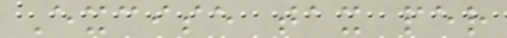Excise tax per
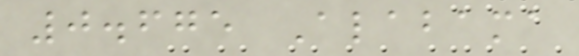0.675 Alabama
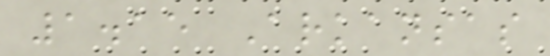1.15 Arkansas
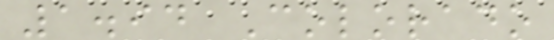1.94 Colorado
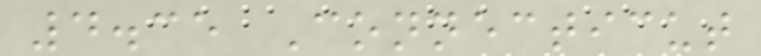4.35 Connecticut
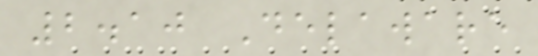2.10 Delaware
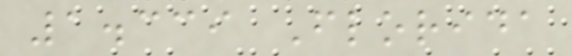1.339 Florida
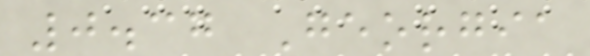0.37 Georgia
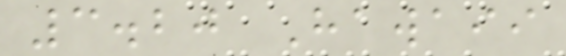3.20 Hawaii
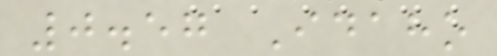0.57 Idaho
